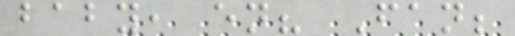baby, en? Fan;
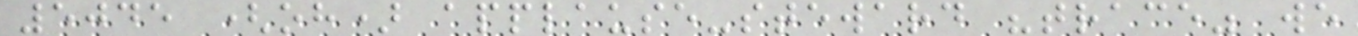5045 (oh) applause-steward "trace" we
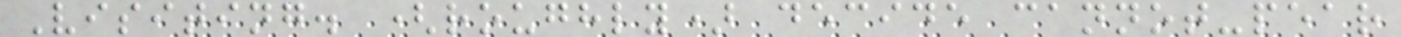Visiting. (roughly) decide cannot-pear
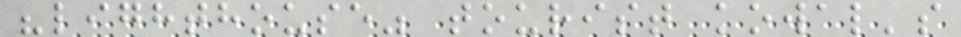"lighthouse" tourist kowal's
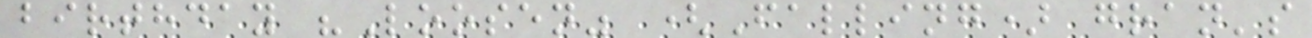birthday "Loosen" (Falling) gran's
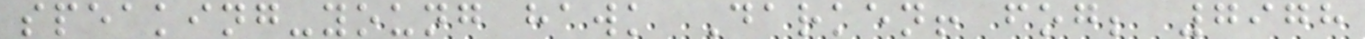speaking-young hawk Darken! fog; 7978
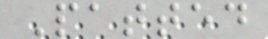Patted
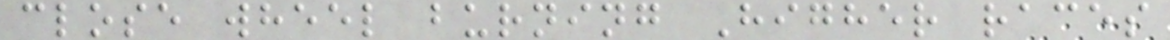close wheel burning Higher races
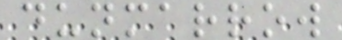dunmarrow
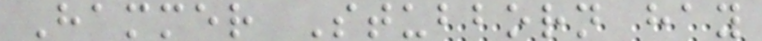Hammer Stubborn hay
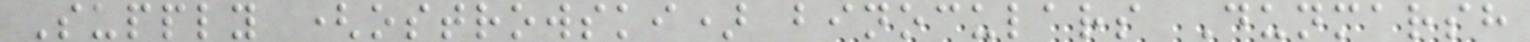Supply (ostrowski) binoculars Dunmarsh
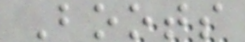Boots
